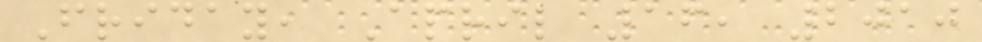Friday, April 16, 2010
